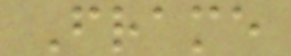Frame
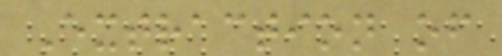Extraction of
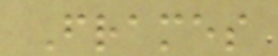Frames
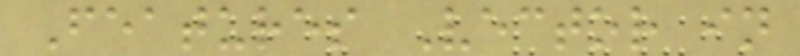Features Vector in
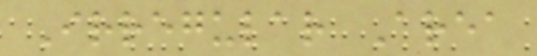Irregular Area
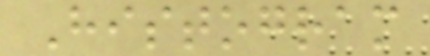Histogram
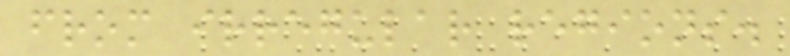from irregular regions.
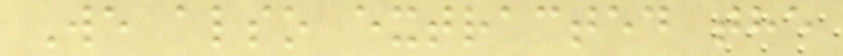We also extracted the
